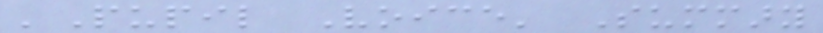'Pupil Voice' Summary
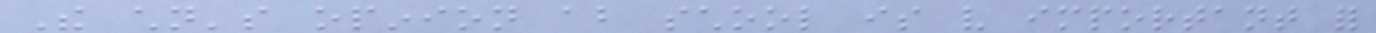The children's opinion about school is very important for
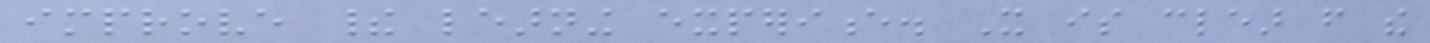improve their learning experience. It is clear from the
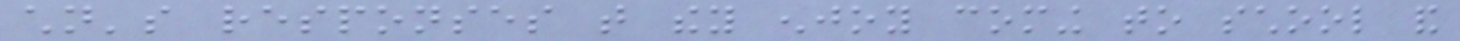children's responses that they enjoy coming to school and
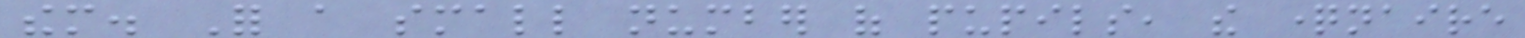them. For a small number of pupils, the questionnaire
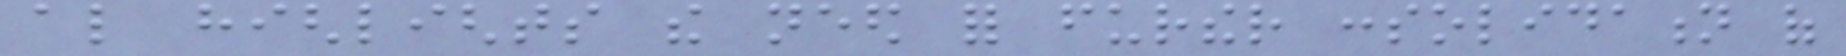also highlights the need for further consolidation of
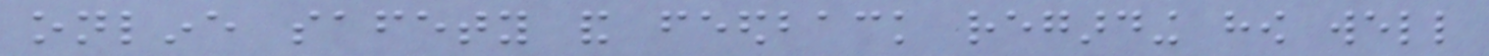online safety and feedback regarding how well
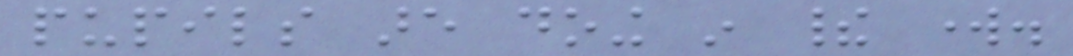pupils are doing in their work.
